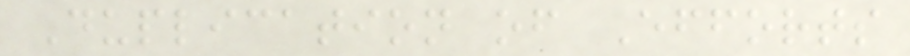Duplication of Efforts
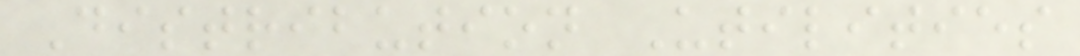Distribution Utilities
